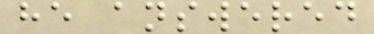he answered
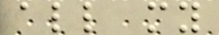all my
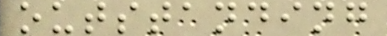outstanding
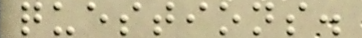questions.
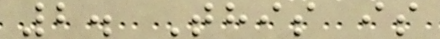2. This is
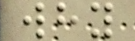why
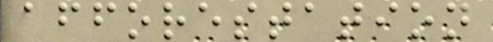afforestation
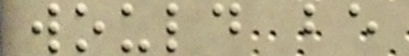would be
